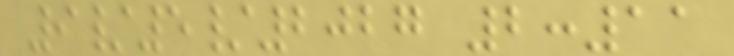9/5/2027 2:11
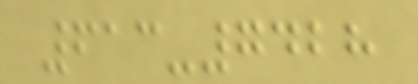613-7428
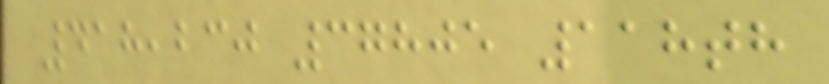418,230 37805 118th
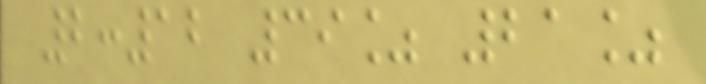2:12 39% 21%
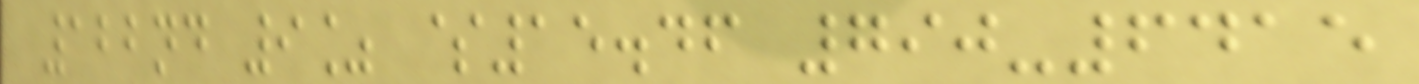122nd 9% $15.46 790-6415
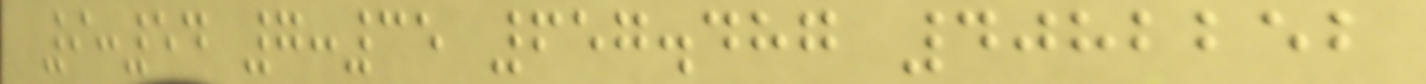9:54 7:35 657.487 4082252
